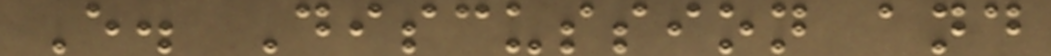E. Discussion and
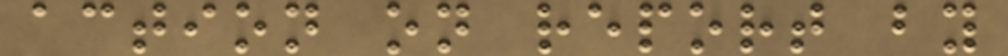action on report by
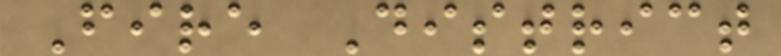Fire District
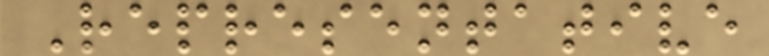Representative
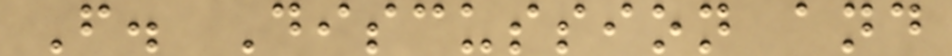F. Discussion and
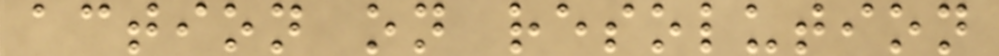action on resolution
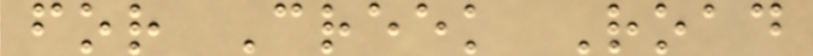for Creek Road
